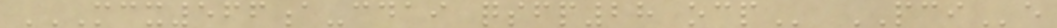MCX566A-CDAI QSFP28 OCP PCIe
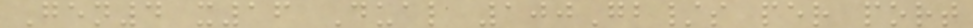Gen4 x16 Dual 100Gb/s per port
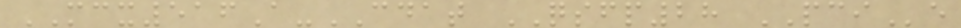MCX516A-CDAT QSFP28 PCIe
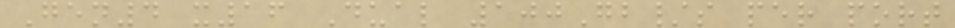Gen4 x16 Dual 100Gb/s per port
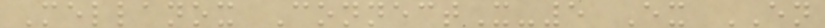Mellanox ConnectX-5 Ex EN
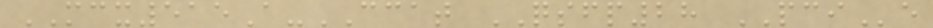MCX515A-CCAT QSFP28 PCIe
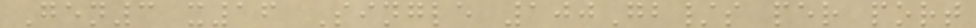Gen3 x16 Single 100Gb/s per port
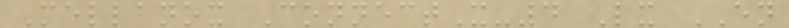Mellanox ConnectX-4 Lx EN
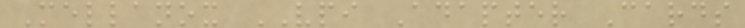Mellanox VPI Adapter Cards
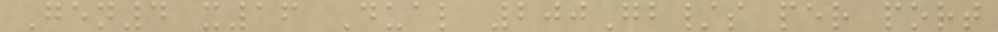Gen4 x16 Dual 200Gb/s per port
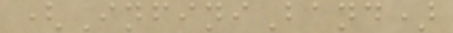(InfiniBand)
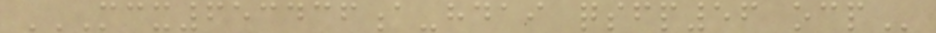MCX653436A-HDAI QSFP56 OCP
